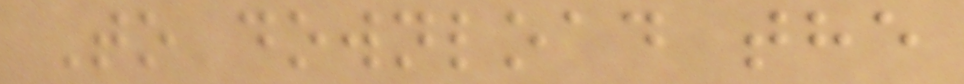To download the
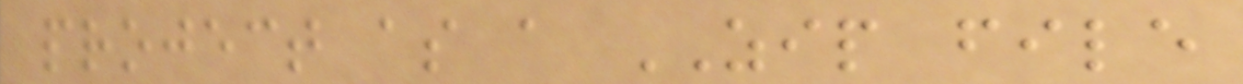project as a ZIP file
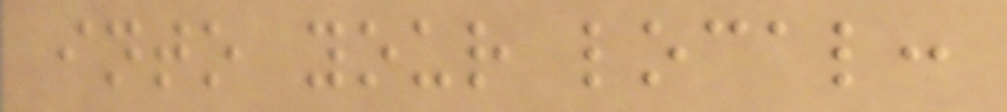into your local:
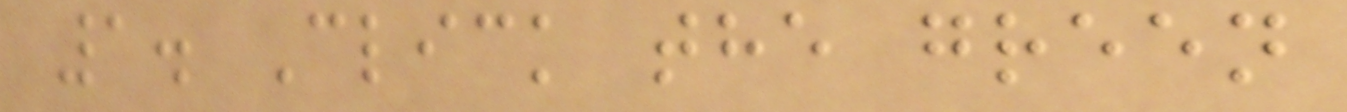1. Click the green
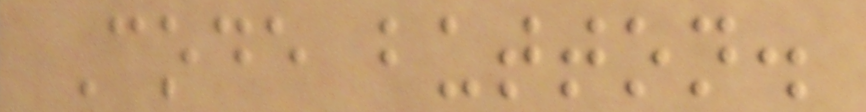Code button.
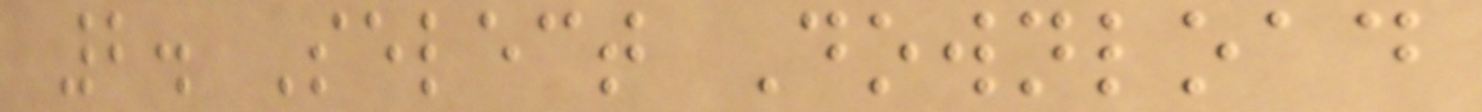2. Select Download
